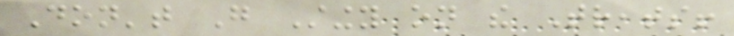Don't Go Stingy on the Treats!
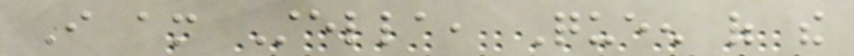I am Stella, Queen of the
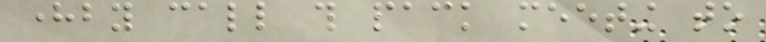hereby call this pack meeting to
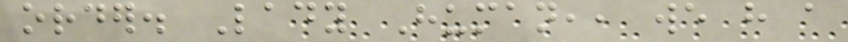order. Lady Human,, we have a
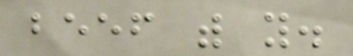beef with you.
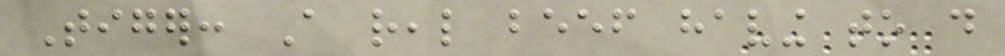Tiger: A real beef having to do
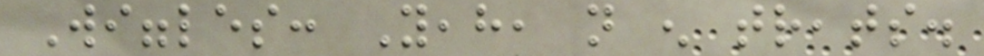Wiggles: Yeah, not enough treats.
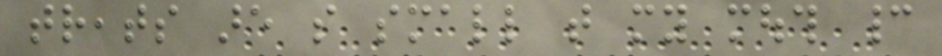treats are so small that my mouth cannot
